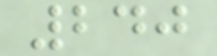240
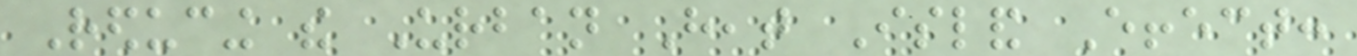Reducing the Urban Heat Island Effect:
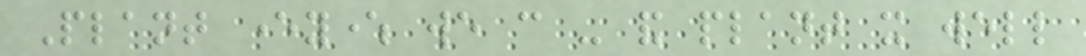Plant everywhere we can - and plant it well
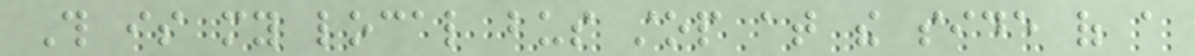This is my local bus stop at the side of a
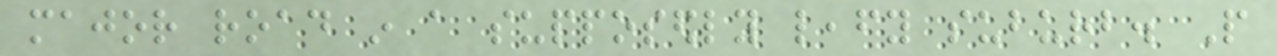major road in a supposedly leafy suburb. People
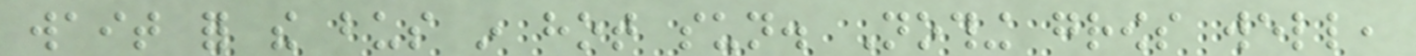wait for the bus in hot sun. Nothing grows well,
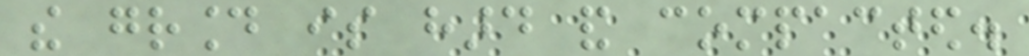the ground is hard and compacted.
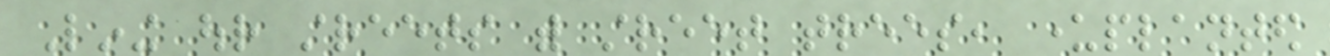Lining our streets with street trees, underplanted
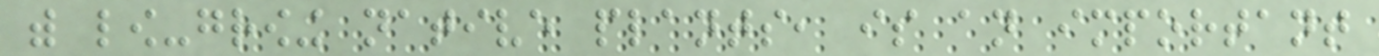with low-growing native plants, is an important
